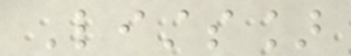Lists]
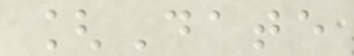[Date
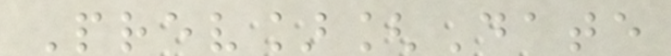Prev][Date
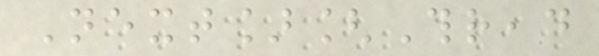Next][Thread
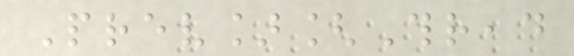Prev][Thread
